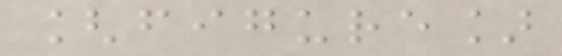[figure]
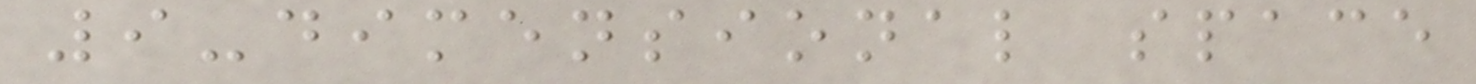9-dimensional space
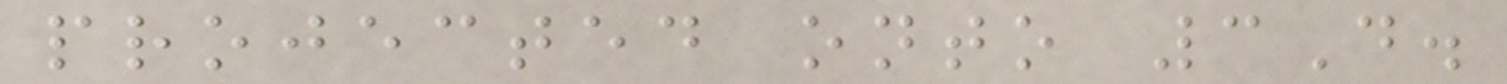projected onto 3D.
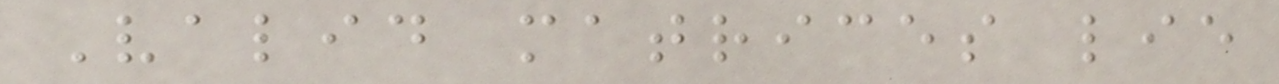Valid matrices lie
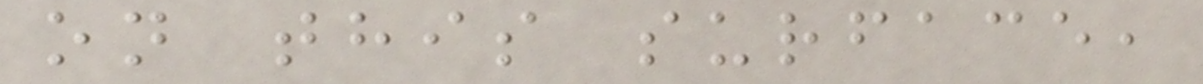on this surface,
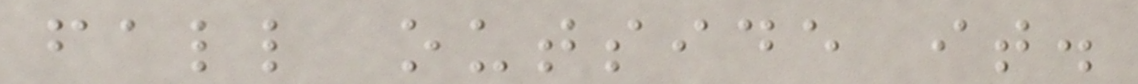fall outside it.
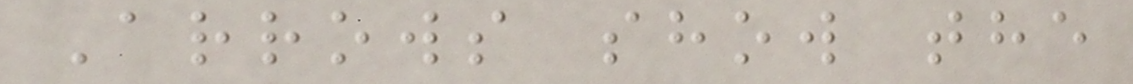Arrows show the
